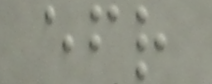efr
